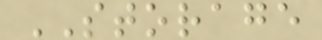STORAGE
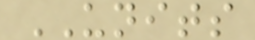UNITS
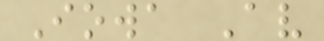Iowa Av
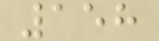158
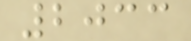2033
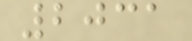2031
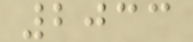2033
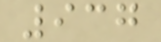937
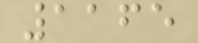1165
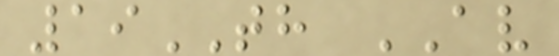19TH AV
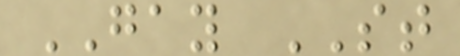GAY ST
